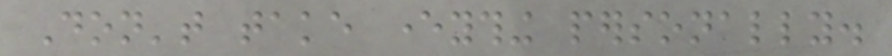Don't take everything personally.
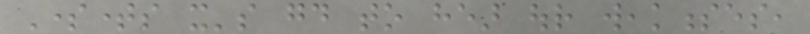Sometimes it's good to hear our weaknesses,
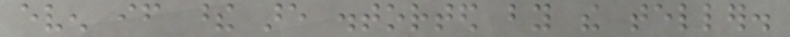even if these are distorted by the teller.
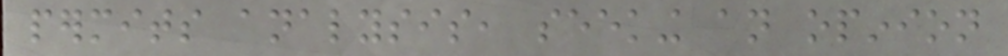permits analysis, seeking an opinion
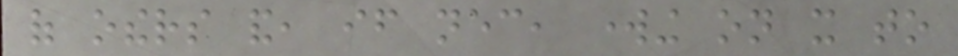of others and, if necessary, working on it to
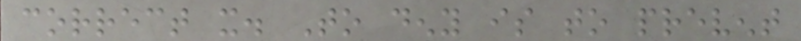correct it. To deny is to prevent
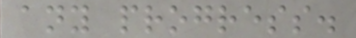any progress.
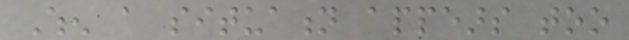When a situation appears too
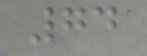74
